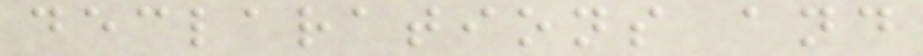declarations and
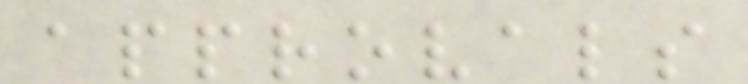approvals
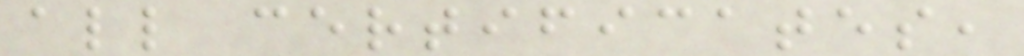all certificates,
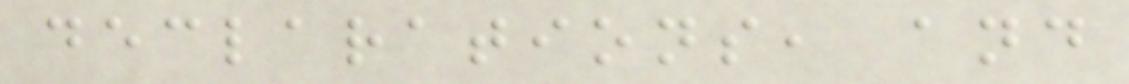declarations, and
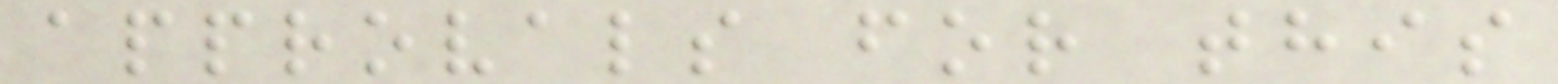approvals for this
